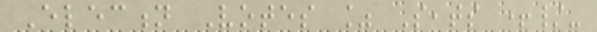Election Votes % Seats +/-
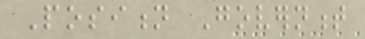Position Government
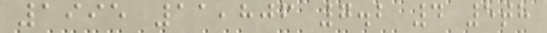1995 11,806 7.2 4 5th
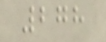278
